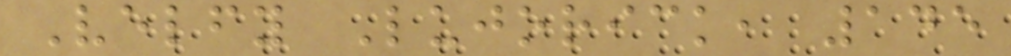Velfy Lujorick, 145
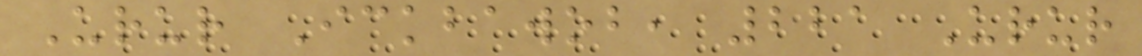Urur Ickbawob, 221 Urur
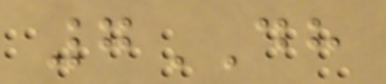7DH
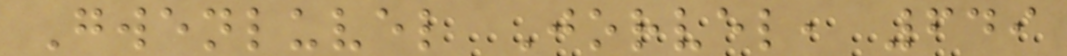Gwenluvel Jorvel, 649
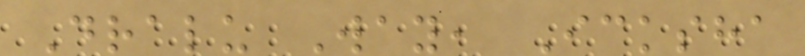Dralu Way, Icksha
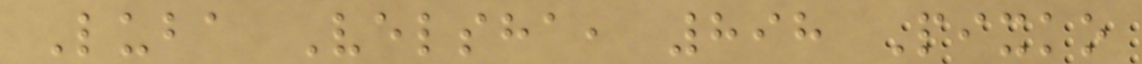Luba Velsha, 898 Pixko
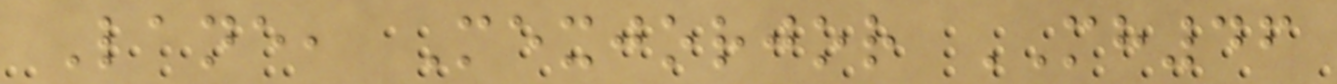Lane, Mexjorjor MH46
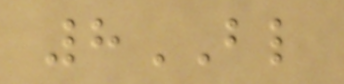8BL
